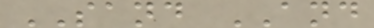SAND AND
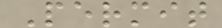Permit
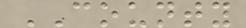COUNTY
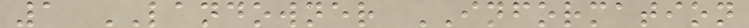1 LANDOWNER INFORMATION
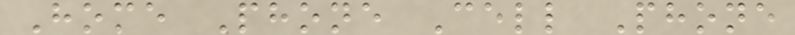Home Phone Cell Phone
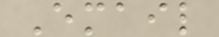Email
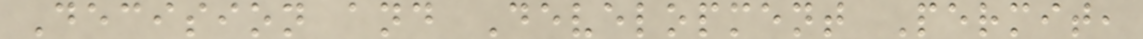Decision and Development Permit,
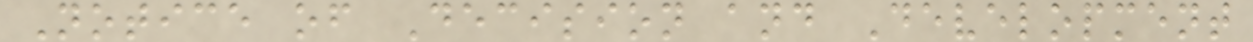Notice of Decision and Development
